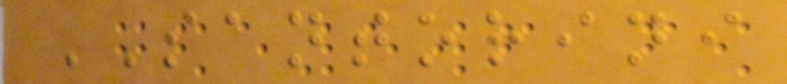SANTORINI
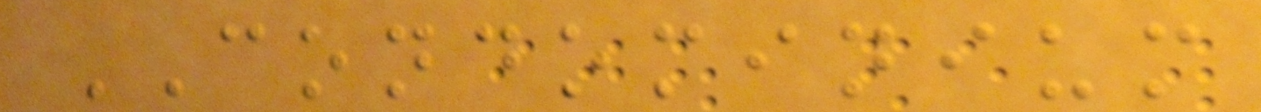CONDOMINIUM
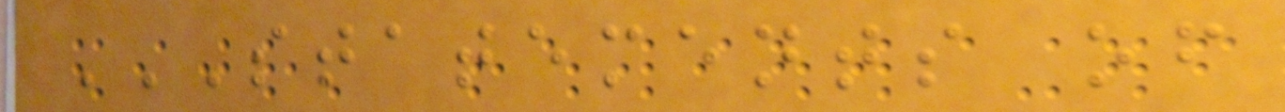STATEMENTS OF
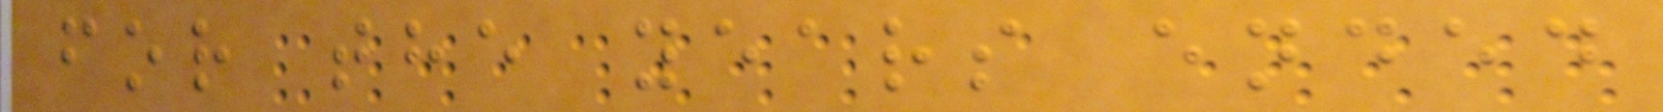for the years ended
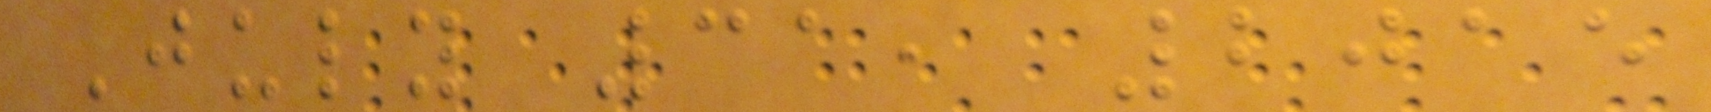July 31, 2015
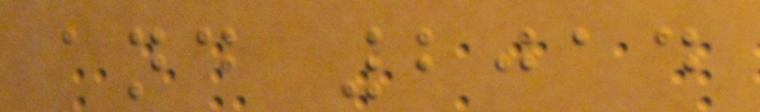and 2014
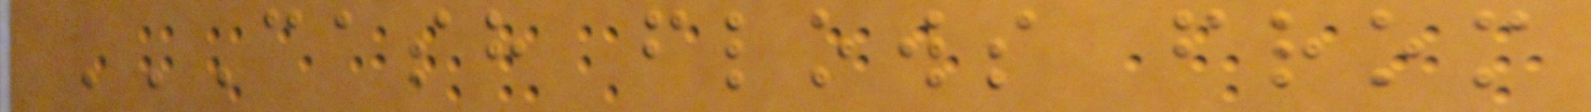CASH FLOWS FROM
